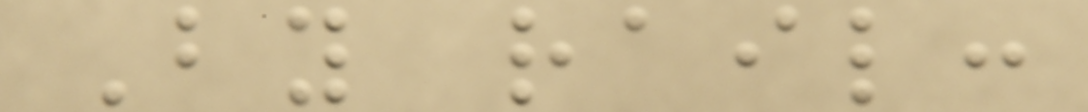By rail:
